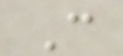C
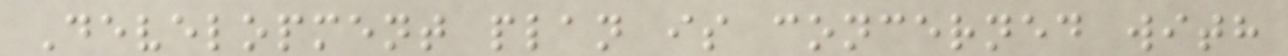Development plan is concerned with
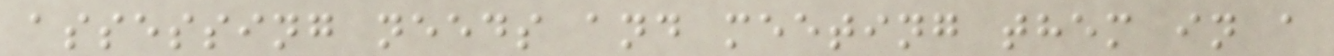assessing needs and meeting them in a
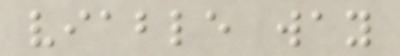viable way
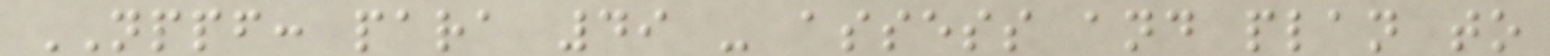NPPF: para 49 - assess and plan to
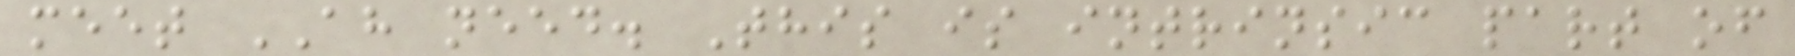meet AH need. This is intrinsic part of
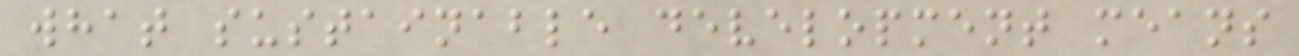what sustainable development means
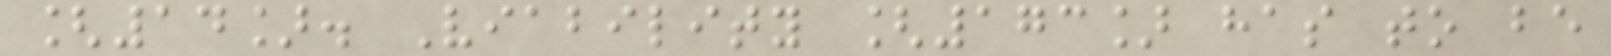[14]. Viability [173] has to be
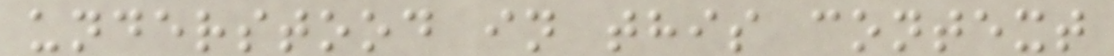understood in this context
